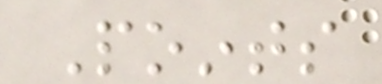Points
